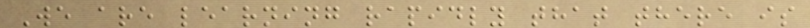We are learning rapidly that there is
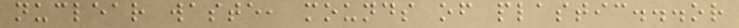nuclear waste, mounds of plastic...or
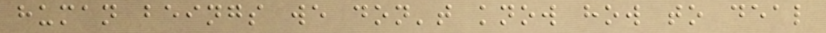human beings we don't know how to deal
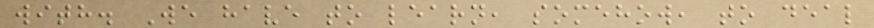with. We have to learn, somehow, to deal
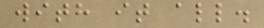with it all.
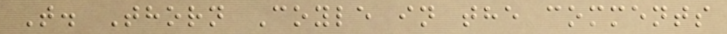T. Thorn Coyle in the comments
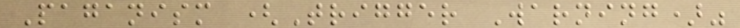Paganism (Trigger Warning)"
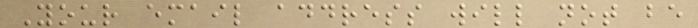Your email address will not be
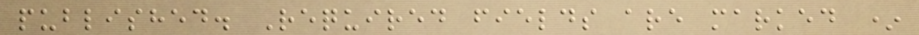published. Required fields are marked *
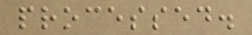processed.
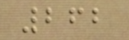262
